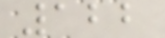122
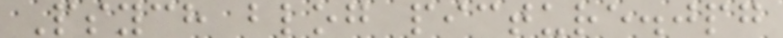Psych blog picture.jpg
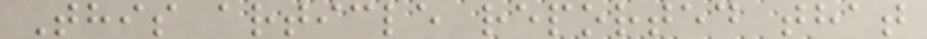This article reported that
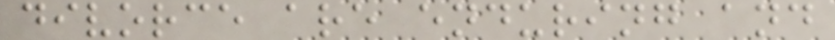divorce are enduring and
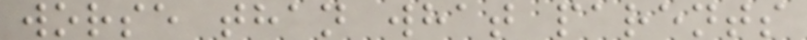worse than what parents
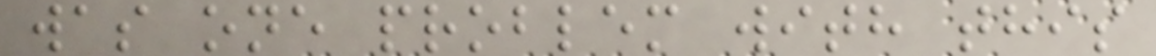was one problem with this
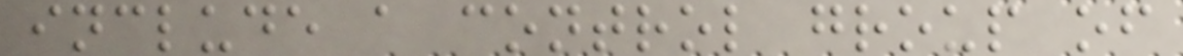include a control group of
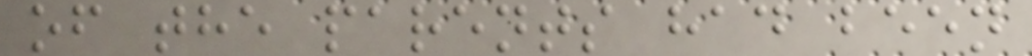of the parents had been
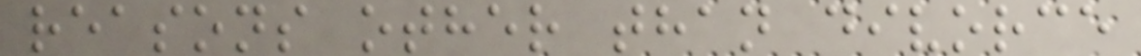reasons other than divorce
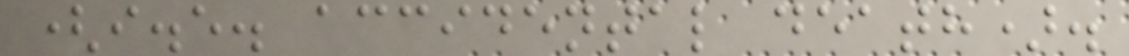(i.e. accidental death).
